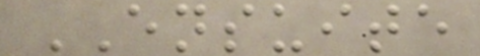ENSUITE
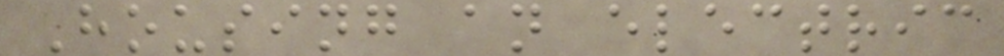Housing an electric
